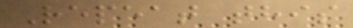Repeat this
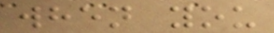when you
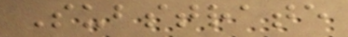Substrate
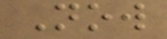Now
